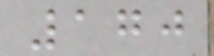170
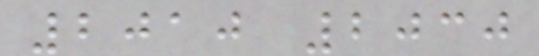2010 2030
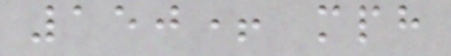150+ mph
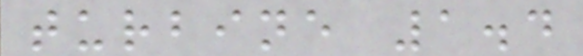turbine 1.4
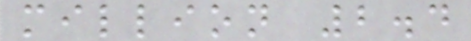million 2.4
